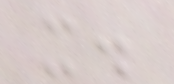x.
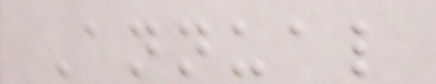Annual
